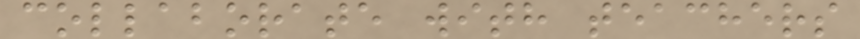collaborate with teachers
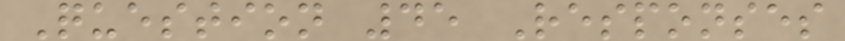Question 45 Responses
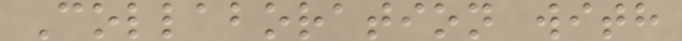Collaboration with
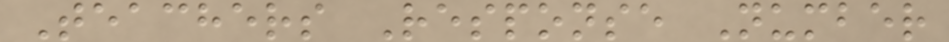Teachers Response Number
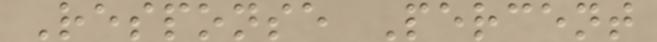Response Percent
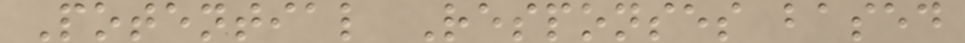Potential Responses based
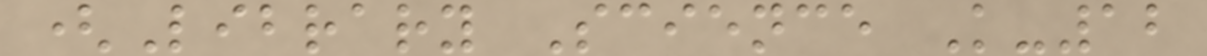(Library Science K-12
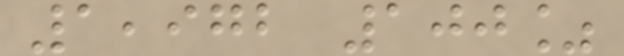1,972 100%
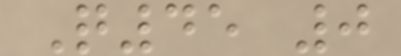Q45 0
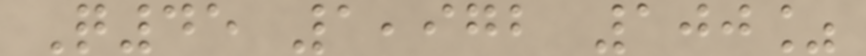Q45 1,972 100%
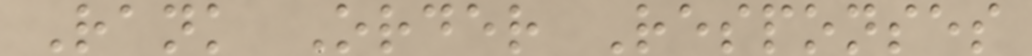Rank Order Responses
